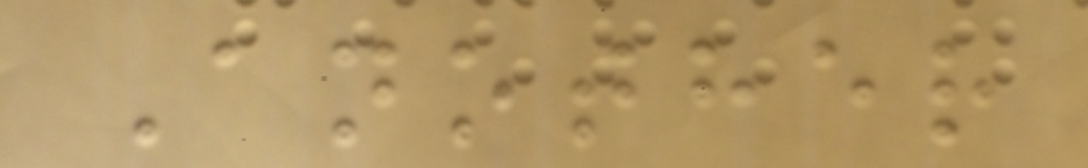Another
